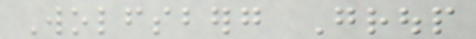Wolfsberg Group
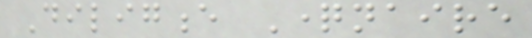Diligence Questionnaire
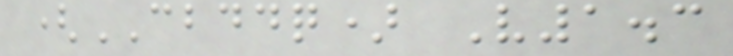(CBDDQ) V1.3
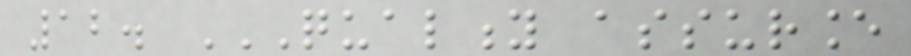12. QUALITY ASSURANCE
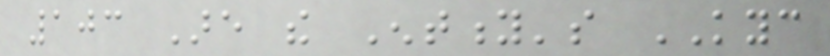103 Are the Entity's KYC
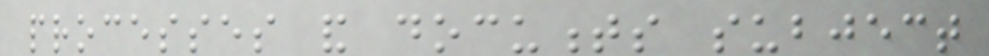processes and documents subject
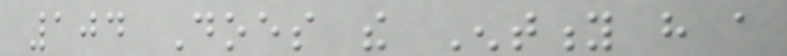104 Does the Entity have a
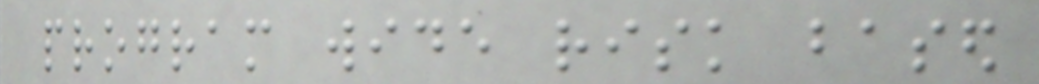program wide risk based
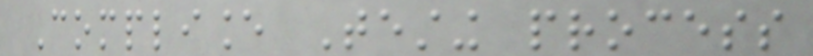Compliance Testing process
